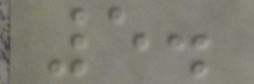5.
